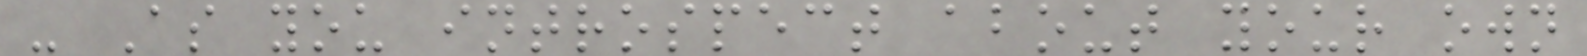- As you introspect about your own
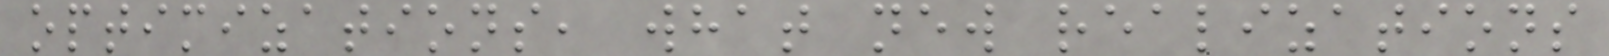optimizations, what new realizations
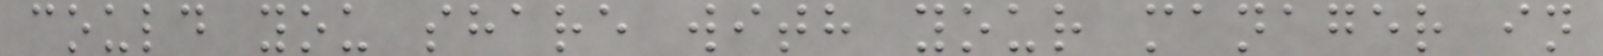could you share with your manager in
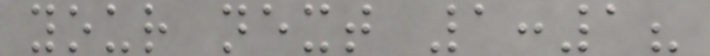your next 1:1?
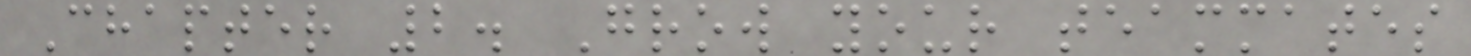Chapter 2. Grow your teammates
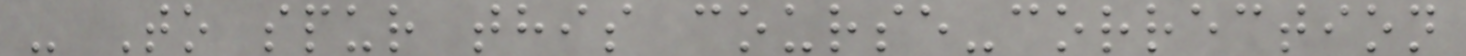- To spur this course-correction
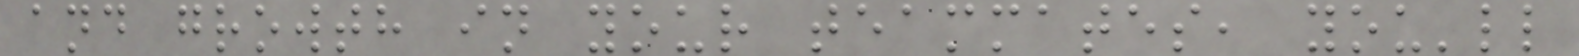and growth in your teammates, you'll
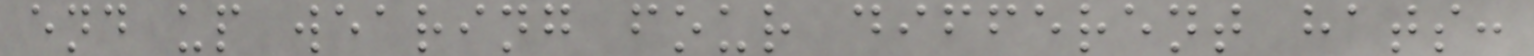end up wearing four different hats:
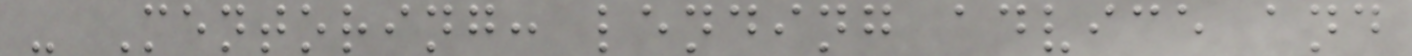- Mentoring: lending advice and
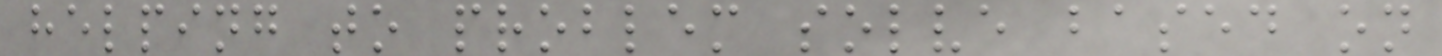helping to problem solve based on
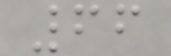66
